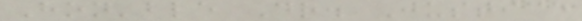Hon'ble Dr. Justice
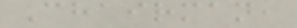Chairman,
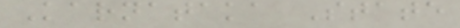Karnataka State
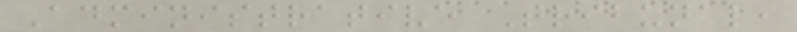Administrative Tribunal,
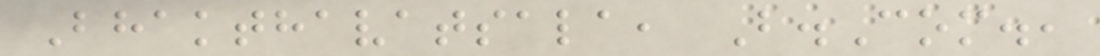Bhakthavatsala, B.Com.,
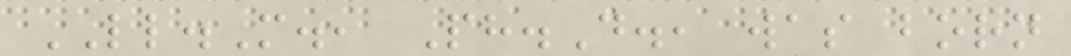LL.M., Ph.D., was born
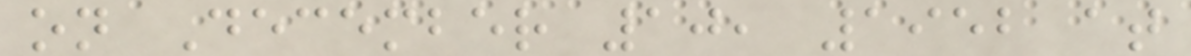on December 10, 1952 at
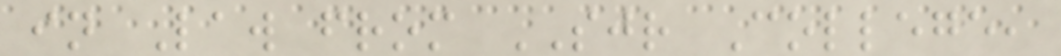in Law from SJR College,
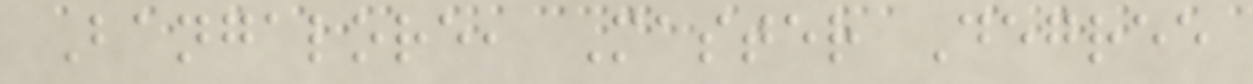Bangalore, Master Degree
